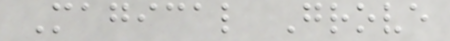Magical Grove
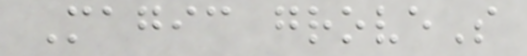Magic groveS
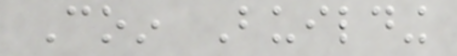Coin Building
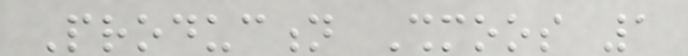Production Shmoos 1
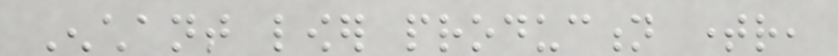Enchant lower production timer,
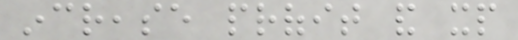increase profit and xp
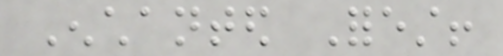Enchanted Forest!
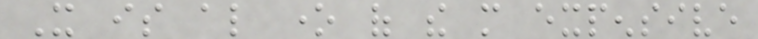It is also one of the more expensive
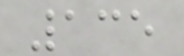135
